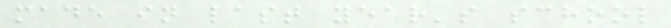made in last year's school
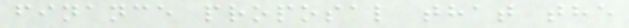finance proposal that the
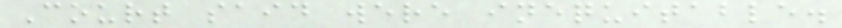Court said were inequitable.
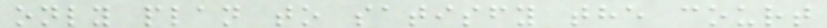only plan to satisfy the court
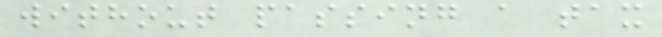without passing a tax
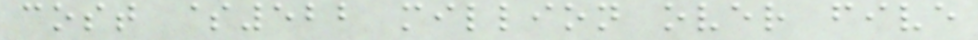cost $522 million over five
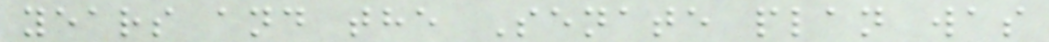years and the Senate plan was
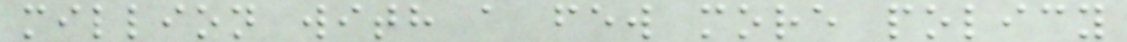million with a few more policy
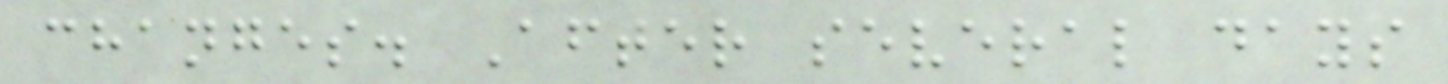changes. After several days
